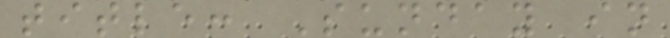title: Sunday in
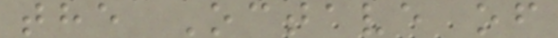the Octave of
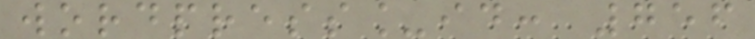wordpress_id: 756
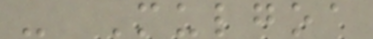- Mulgoa
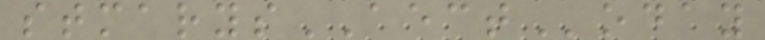stmarysAECToday
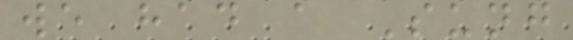we had a Sung
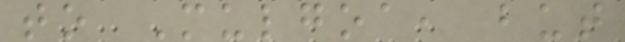to Mulgoa, but
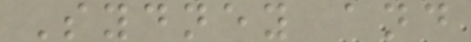Sydney and
